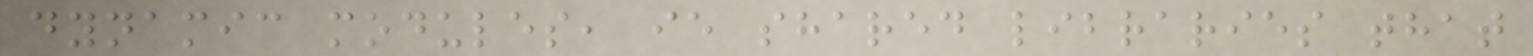dynamic modules, ie shared libraries that
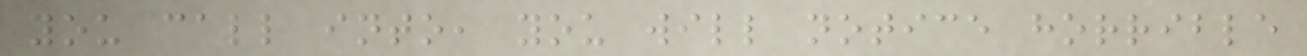you call into, you will notice horrible
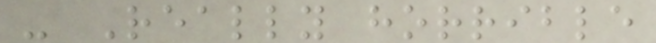- Really horrible
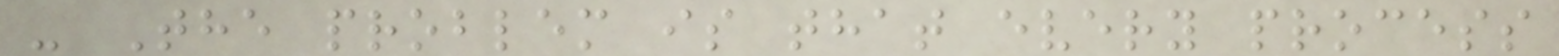- The problem is that every process
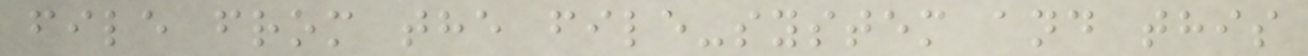file from the file-system and this
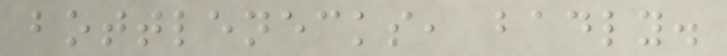bottlenecks, badly.
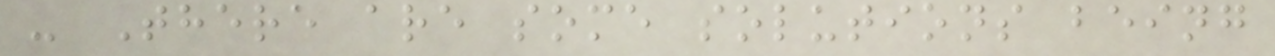- There are some solutions being
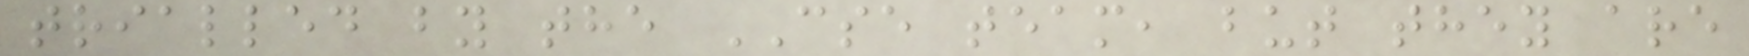trialled by the CSE team, but they are
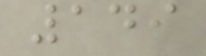149
